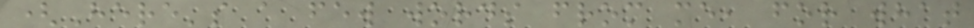(Here's a few words from me, for what
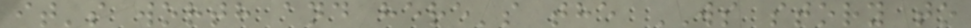it's worth and here's the WS story to
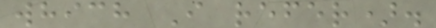which I refer).
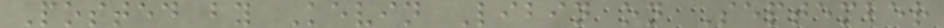Posted by Kevin Libin on September
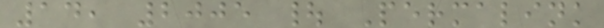14, 2005 | Permalink
